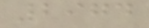2974
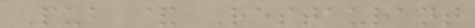Pub & Restaurant
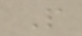P
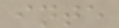inte
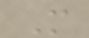M
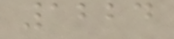1224
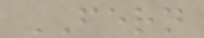FERN
